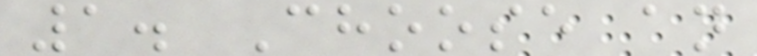1. Choose an
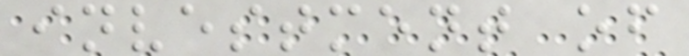investment of
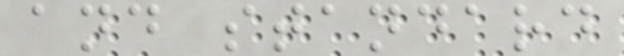and standard
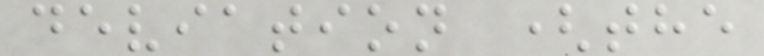deviation (the
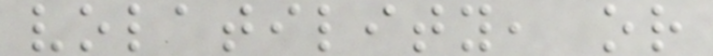volatility, or
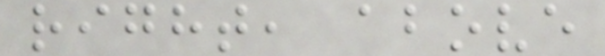right, above
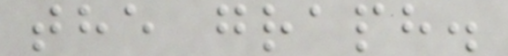the graph.
